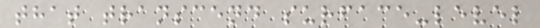that transcend surface-level
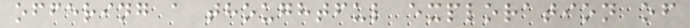offering a thoughtful exploration of
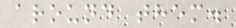around them.
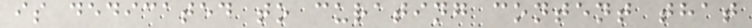is dedicated to curating content that
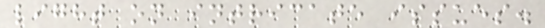light on intricate issues.
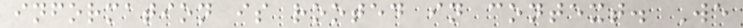information is rooted in context. We
